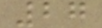27
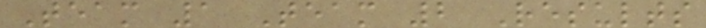Team 1 Team 2 Results
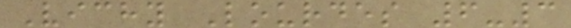Vichy Lourdes 6-3
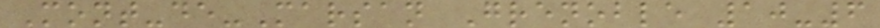Mont-de-Marsan Grenoble 10-6
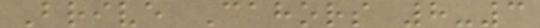Brive Cahors 8-3
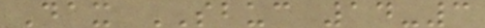Dax SBUC 14-3
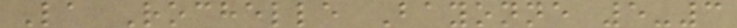La Rochelle Bayonne 5-3
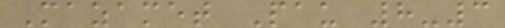Mazamet Pau 8-3
